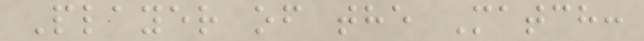Player of the Match:
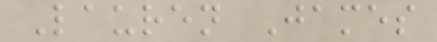Lauren James
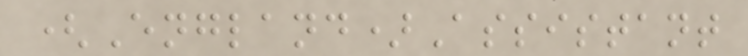(England)Assistant
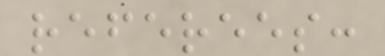referees:
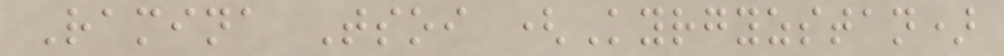Ramina Tsoi (Kyrgyzstan)
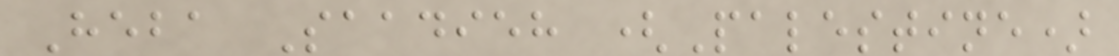Heba Saadieh (Palestine)
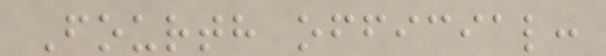Fourth official:
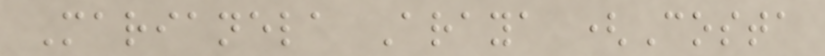Marianela Araya (Costa
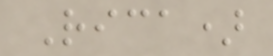Rica)
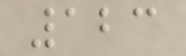123
